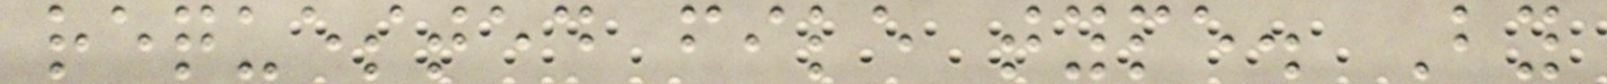requested file type. By
